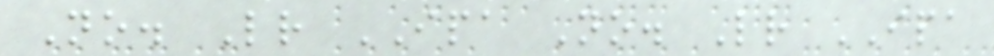No. Letter IPA No. Letter IPA
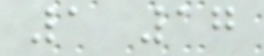1 17
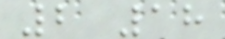2 18
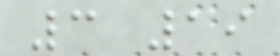3 19
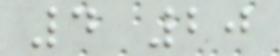4 20
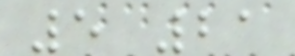5 21
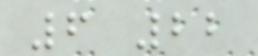6 22
